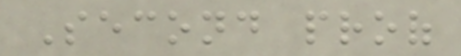Second proof
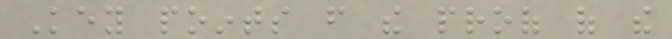Key points from the proof of the
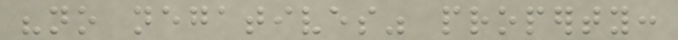"no negatives" property:
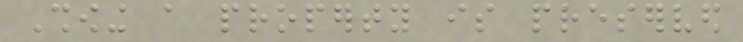Showing a property is preserved
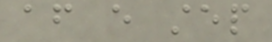after every step
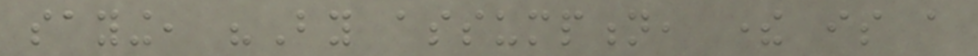saying, "By assumption, there is a
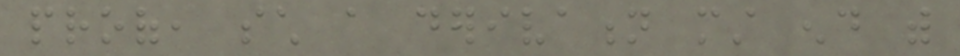proof, such a derivation must end with
